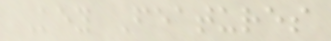Key Features
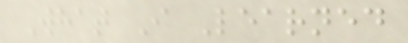What I Learned
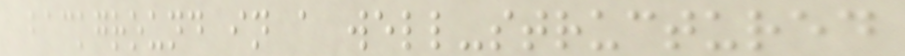background in a well-structured
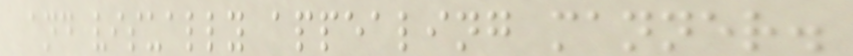and visually appealing manner.
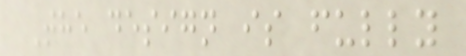The design is fully
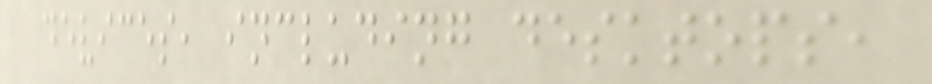devices, including desktops,
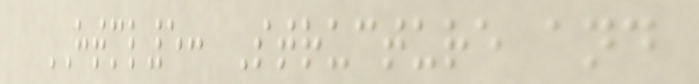HTML5: Structure and
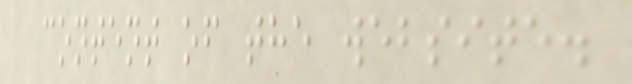content of the website.
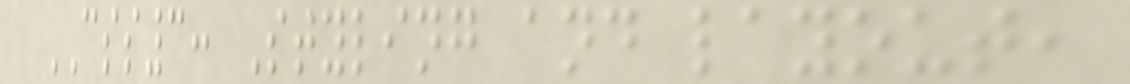CSS3: Styling and layout,
